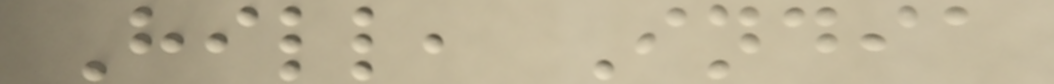Hill, India
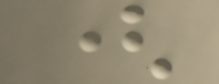(
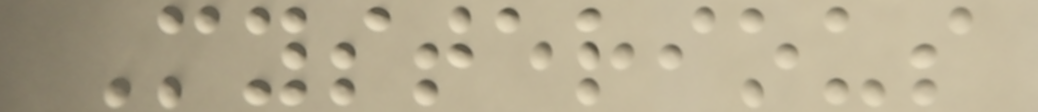Mysterious
